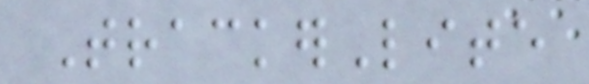TrackerLite
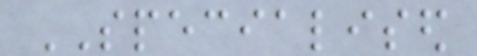SPECIALISED
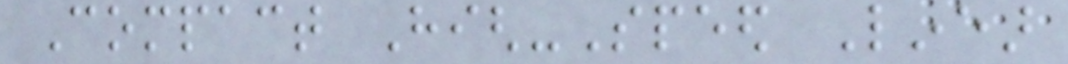Compact High-Speed Linear
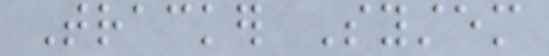Tracker System
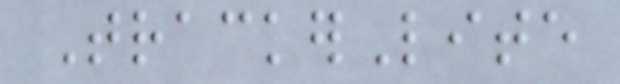TrackerLite
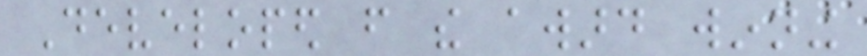Developed from the award winning
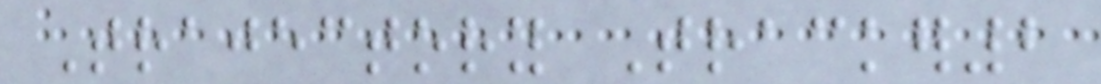Trajectory Tracker2
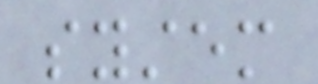system
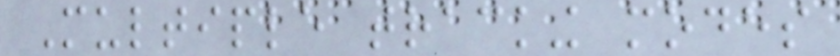Multiple tracking modes
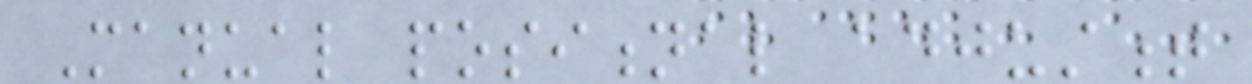Manual positional adjustment
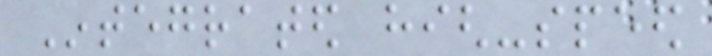Integrated high-speed
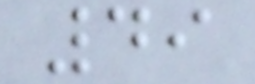49
